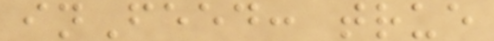inFeed: true
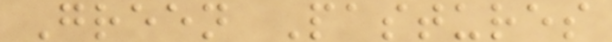Green Pastures
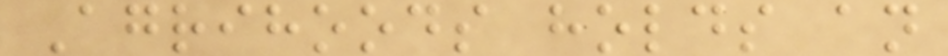Agrihoods holds an
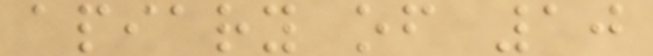apiary of 10
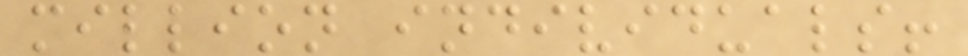million individuals!
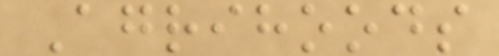Agrihoods
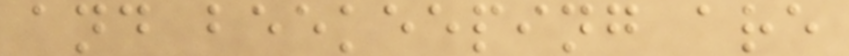and beekeeping are
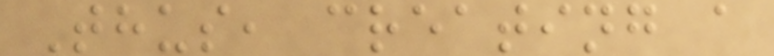Thus, creating a
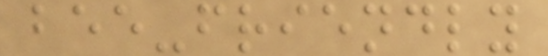bee-friendly
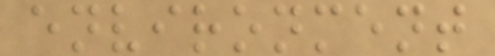environment
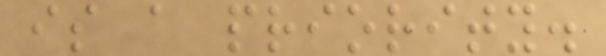is a priority.
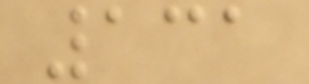131
